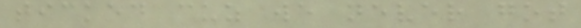ticked cuz we never got
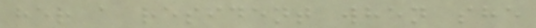her a resident when she
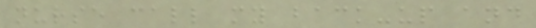nurse call my back-up and
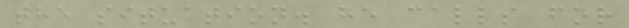the situation. he calls for
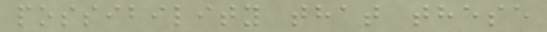possibility that these
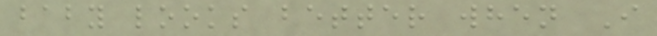baby looks better when I
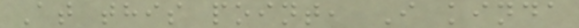At this point, I kinda
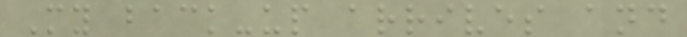My back-up arrives and
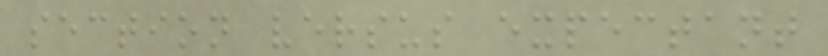section versus expectant
